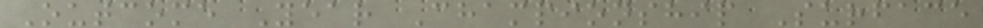Outcome Year Championship Surface
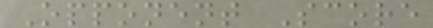Opponent Score
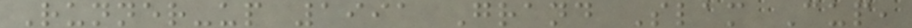Runner-up 1991 Grand Slam Cup,
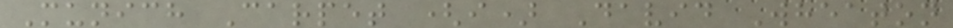Munich Carpet (i) David Wheaton
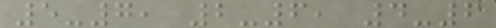5-7, 2-6, 4-6
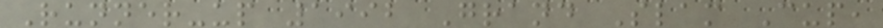Runner-up 1992 Grand Slam Cup,
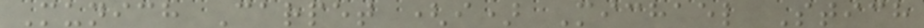Munich Carpet (i) Michael Stich
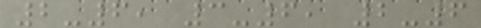2-6, 3-6, 2-6
